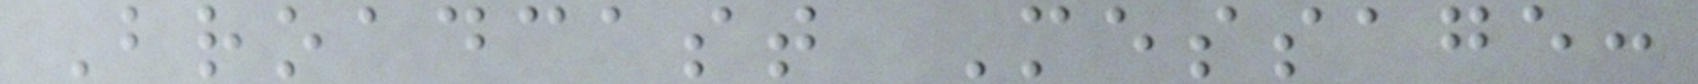Broadcast Message:
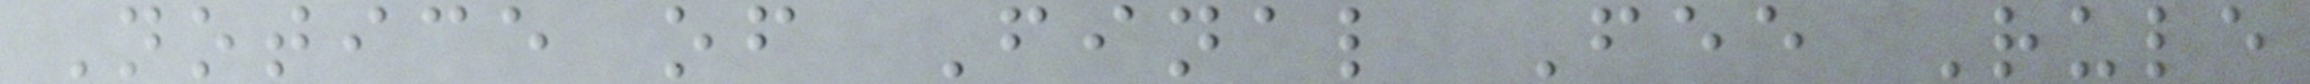Notice of Final Fee Rule
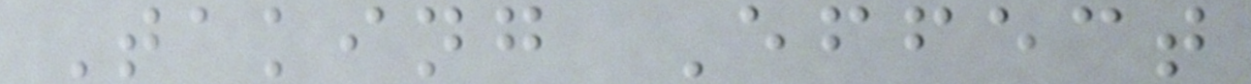Taking Effect
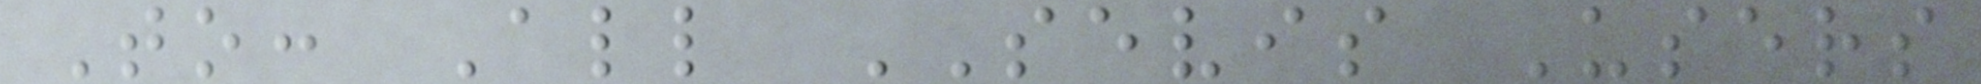To: All SEVIS Users
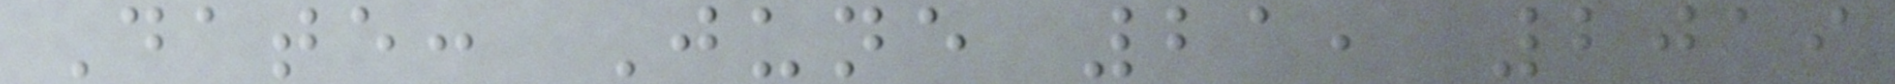Date: June 21, 2019
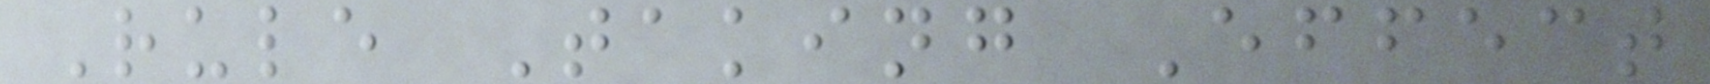Rule Taking Effect
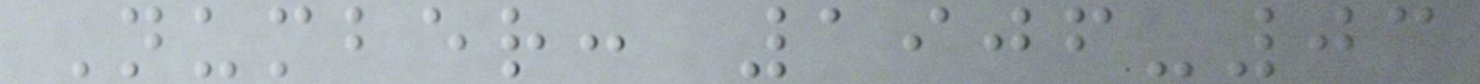Number: 1906-03
